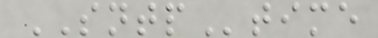SNTPtime
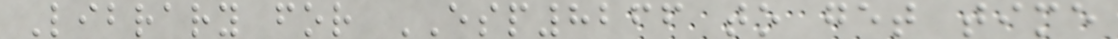Library for ESP8266 to get time
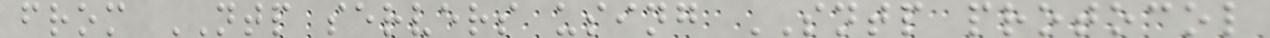from NTP servers using SNTP protocol
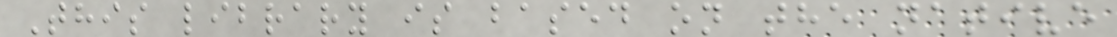This library is based on the native
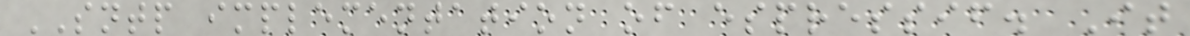SNTP implementation of espressif. It
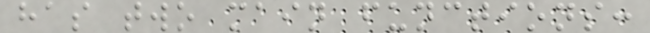has two main functions:
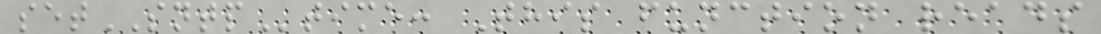setSNTPtime: This function reads
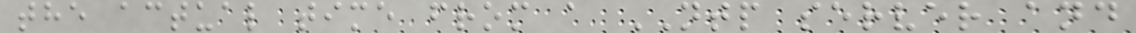the actual time from a NTP server and
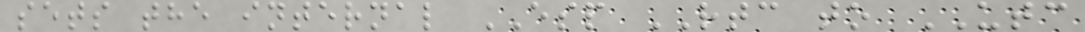sets the internal ESP RTC to UTC
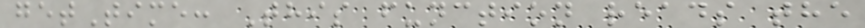getTime: This function reads the
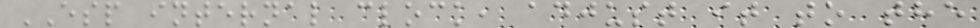ESP internal clock, adjust it to the
